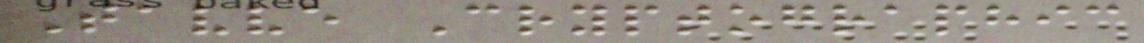Tavve Cryptographic
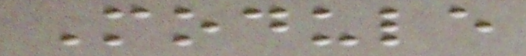Module
